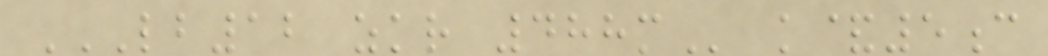LB12 ZKR 488M k&5c
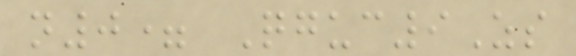n0= Qguc9Zs
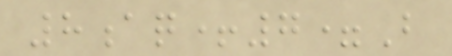8aq+7=B
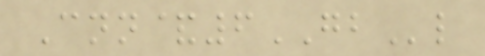Cnn&6GBl
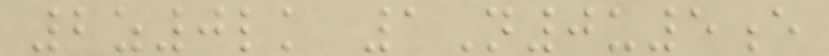2z0lk 1N0u5e
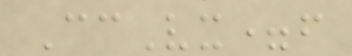CcVx=f
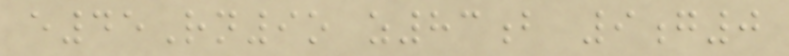e45Rn9o z83b 9g0
